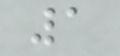1
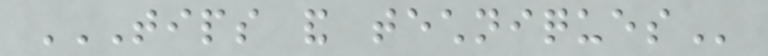TIPS AND TECHNIQUES
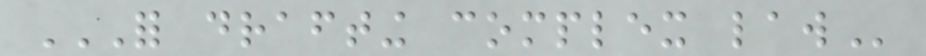FOR DRAFTING COMPLEX LAW
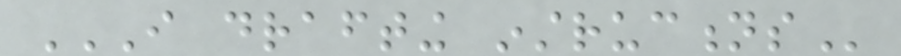I DRAFTING INSTRUCTIONS
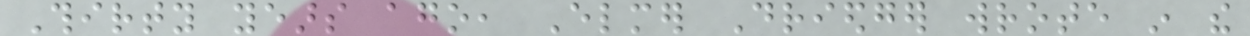Thirty years ago, Elmer Driedger wrote in the
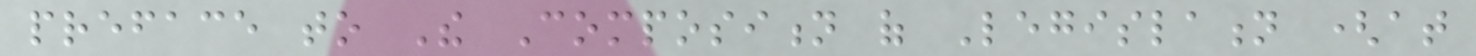preface to The Composition of Legislation (at
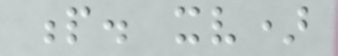p. xv)
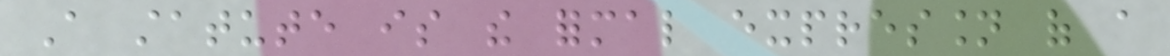A statute is the formal expression of a
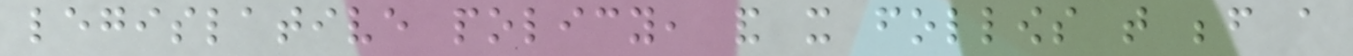legislative policy, and it follows that before a
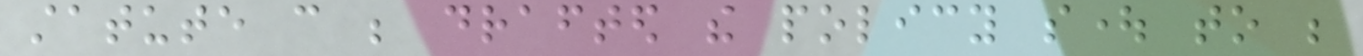statute can be drafted the policy sought to be
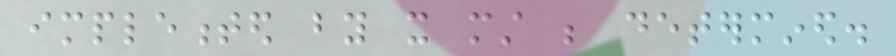implemented by it must be determined.
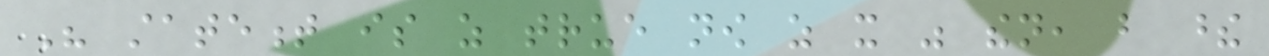His statement is as true now as it was then, but these
